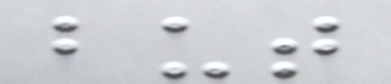but
